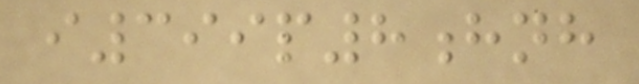i399p8hnh
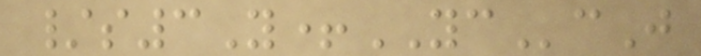/s3Y+YCcJ
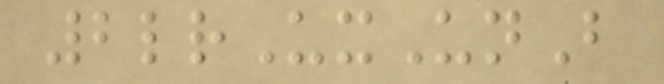2lrUxUnB
